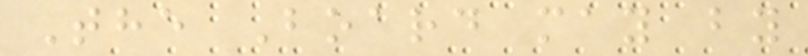The Board may by
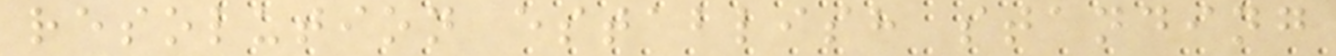resolution establish standing
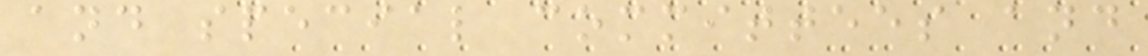and special committees and
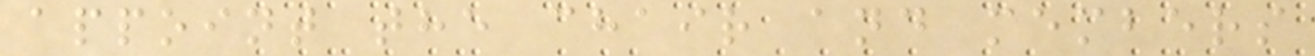appoint the chair and members
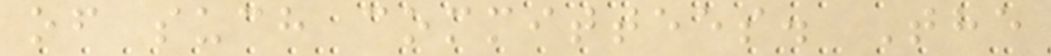of such committees. The
